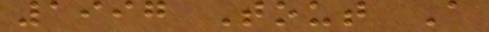1997 Tout A
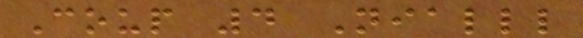Coup 4 Nialll
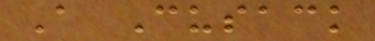A Cusack
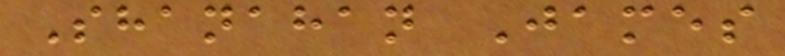Shanahan James
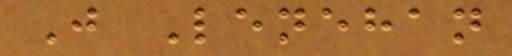J Lenehan
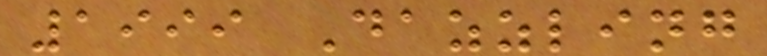1999 Dazzling
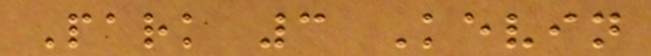Park 3 Kevin
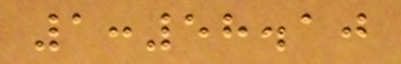1:58.10
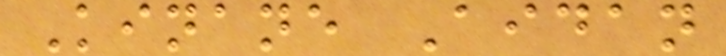Kinane Aidan
